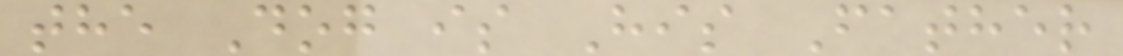the Dog is His Father
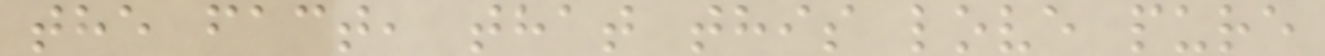the fact, that this love pure
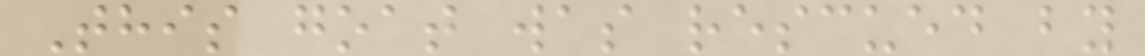This goat was rescued by
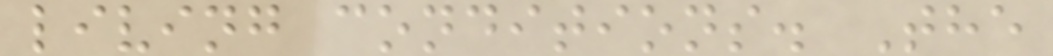living conditions. The
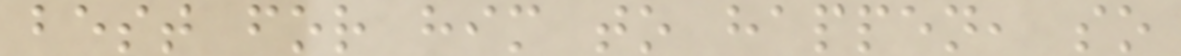best for him to happen, so
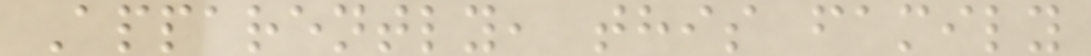Apparently, this family
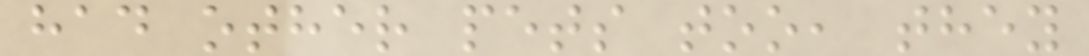had other pets too, they
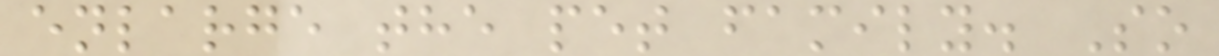enlarge the pet family. So
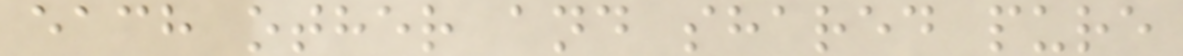each other and shared pure
